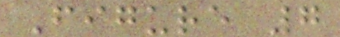Figure 7
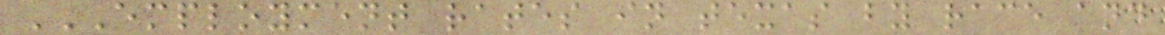EMPLOYMENT RATES IN TEXAS BY RACE AND
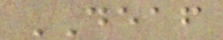DEAF
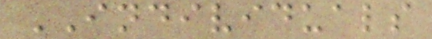INDIVIDUALS
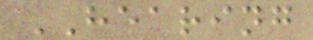HEARING
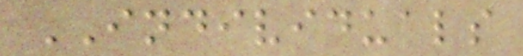INDIVIDUALS
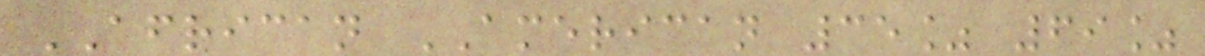AFRICAN AMERICAN 35% 69%
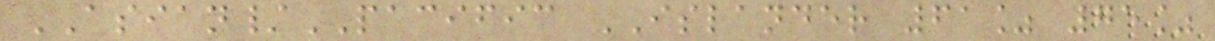ASIAN/PACIFIC ISLANDER 61% 75%
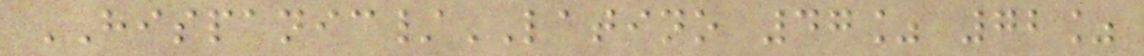HISPANIC/LATINO 47% 72%
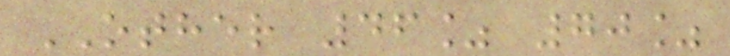OTHER 46% 70%
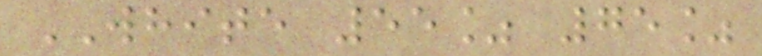WHITE 55% 75%
